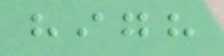high
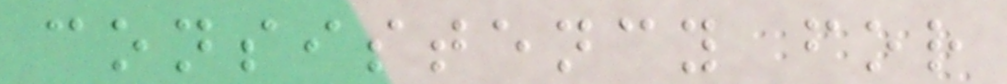consistency for
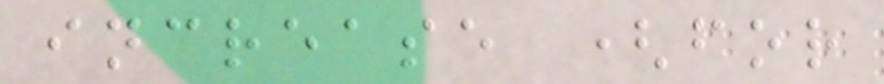increase (for
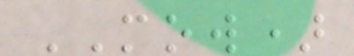MOW)
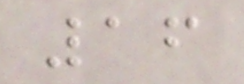16
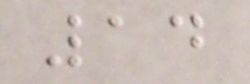14
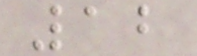12
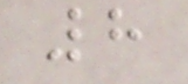8
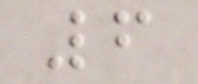6
